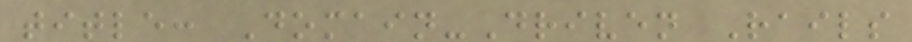title: Domain-Driven Rails
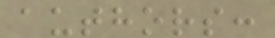authors:
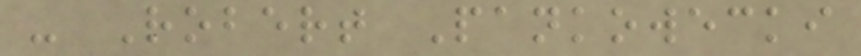- Robert Pankowecki
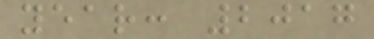year: 2017
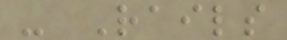- Rails
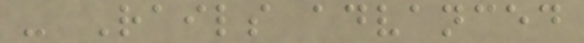- Rails advanced
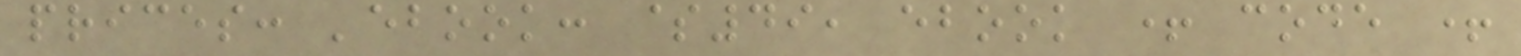prices: 'ebook: $49, ebook + code +
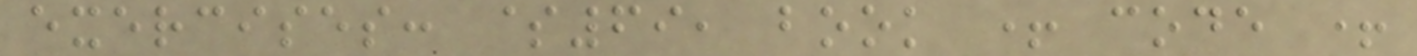exercises: $69, book + code +
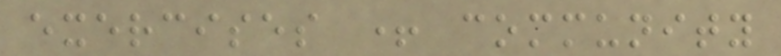exercises + community
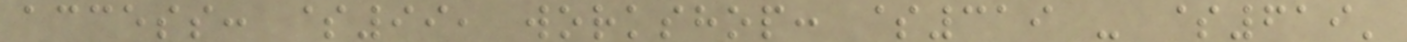access: $99, workshop: $319 - $619'
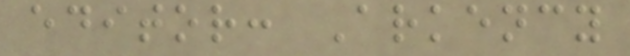editor: Arkency
